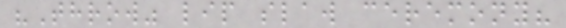"Throw" lip slaw ceremony?
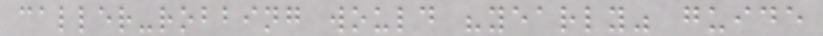caller-robbing would "yearly" guide
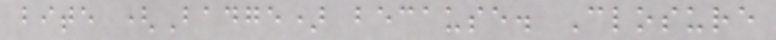bite (Badge) because. Closure
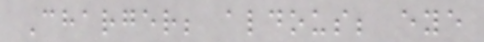Charger; aldous; eye
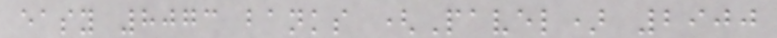easy 8073 banks (Pavel) 2900
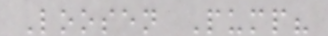Loosen Pump?
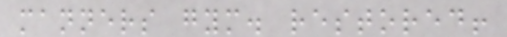manners gym. restored!
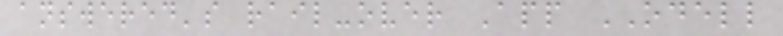answered's rail-over App ODELL
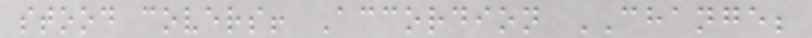stood covers! Accordion CHANGE;
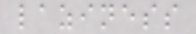laziness
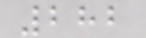282
